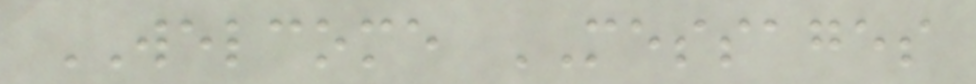WELCOME MESSAGES
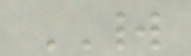WORLD
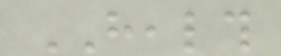HEALTH
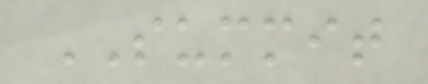SUMMIT
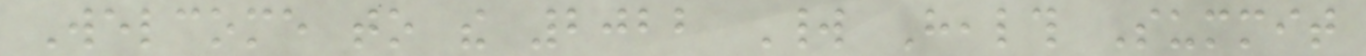Welcome to the 2022 World Health Summit
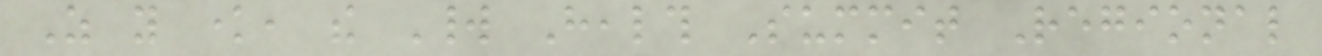As you know, the World Health Summit Regional
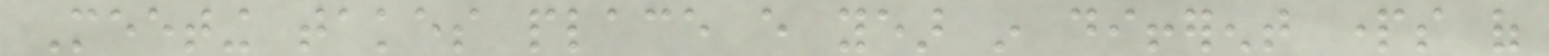Meeting takes place every year in different parts of
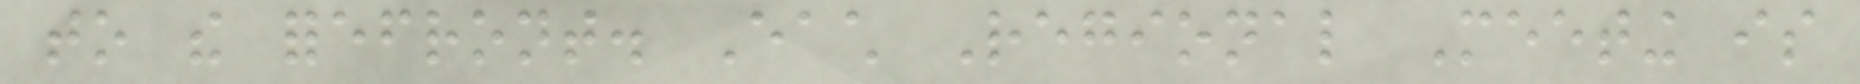to the forefront. Each Regional Meeting is
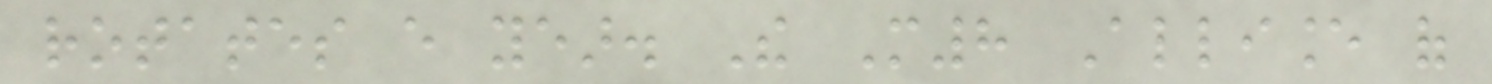rotates every year. The M8 Alliance of
